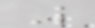L
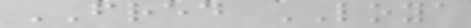FRED LOYA
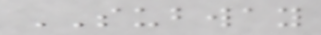SUBWAY
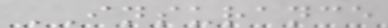INSURANCE
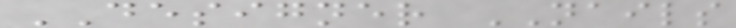DESIGNER NAILS
